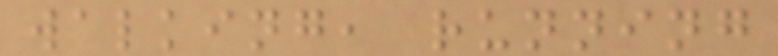walking, running
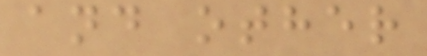and other
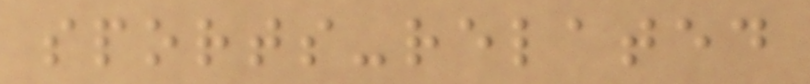sports-related
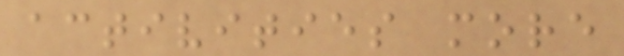activities more
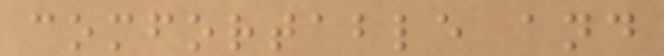comfortable and
